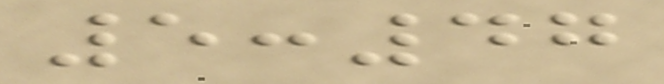5:47
